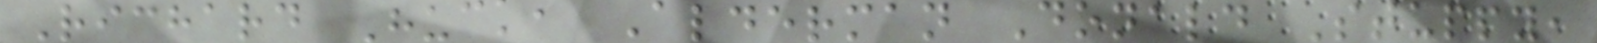Richard Huck, Alderman Donald Stuppy,
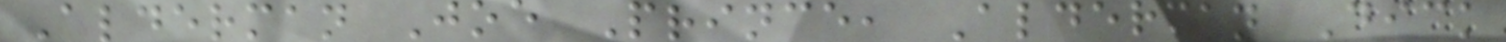Alderman Joe Prince, Alderman Dick
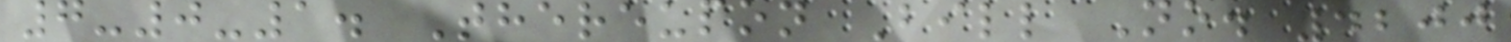7-0-1. Thereupon Bill No. 4200
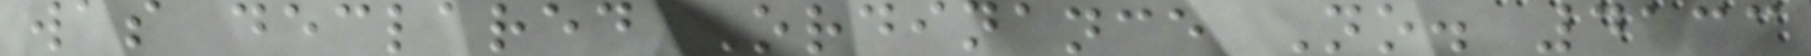was declared Ordinance No. 4133
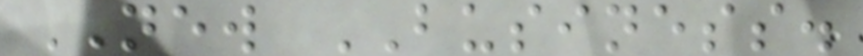NEW BUSINESS.
